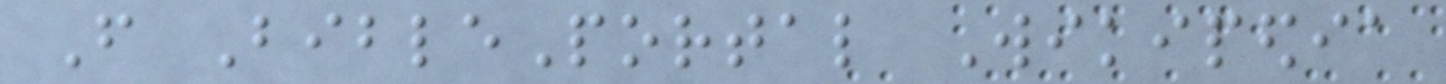From BiblePortal Wikipedia
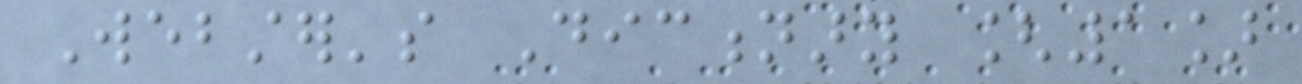Webster's Dictionary [1]
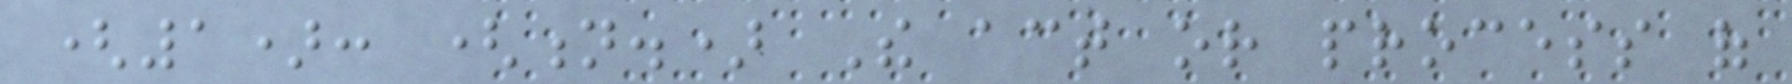(1): (n.) The act or process of
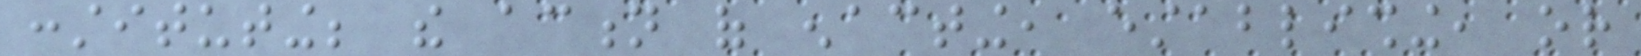constituting; the action of enacting, establishing, or
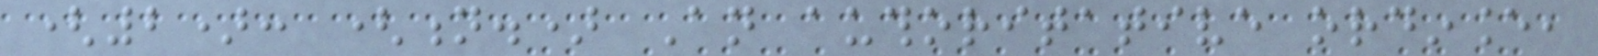(2): (n.) An authoritative ordinance,
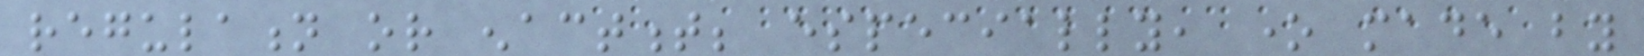regulation or enactment; especially, one made by
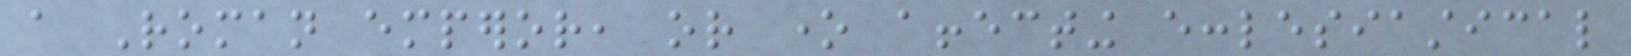a Roman emperor, or one affecting ecclesiastical
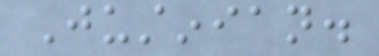Justinian.
